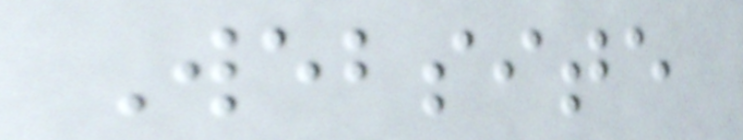Website
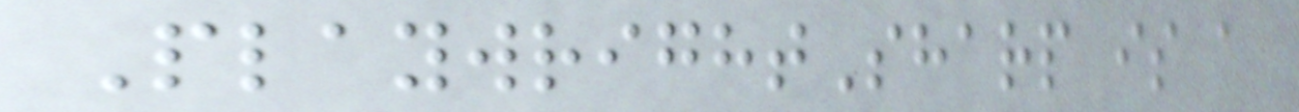PlaywrightSharp is a
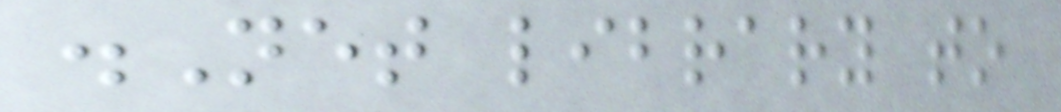.Net library to
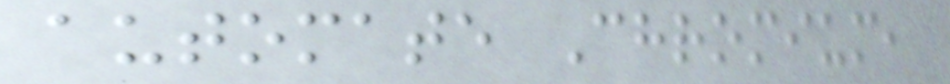automate Chromium,
